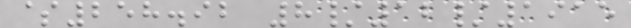$258.92 8/12/1915
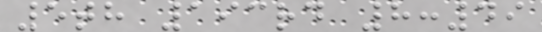5th 193rd 8:49
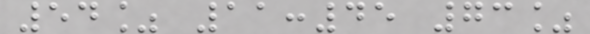54% 11:45 73%
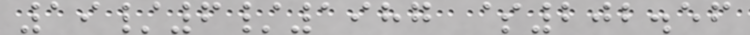19/6/1987 $202.56
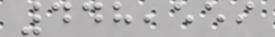448,559
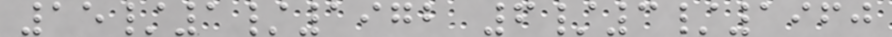15/1/1972 6/3/1960
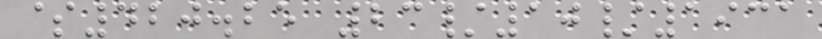$420.25 23/10/1931
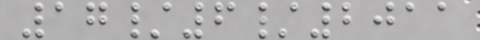17/6/2011
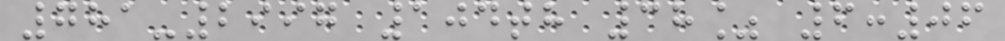781-2997 104th 38% 6:06
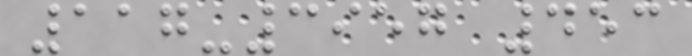117-3957 453
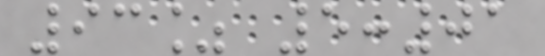93% 5:01
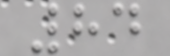84
